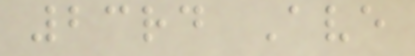23rd Ave
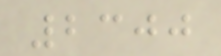2300
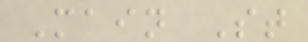Main St
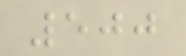500
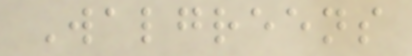Walgreens
